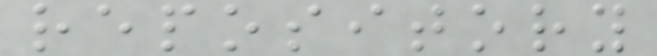repository
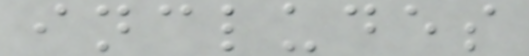includes
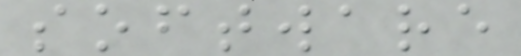software
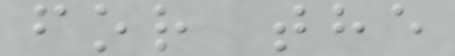for the
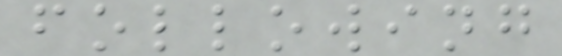following
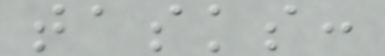tasks:
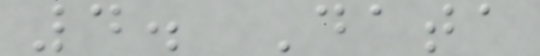4. Data
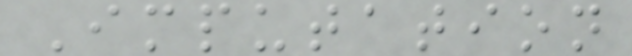Imputation
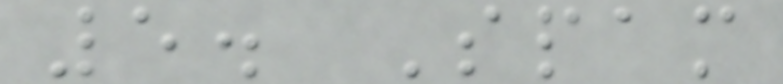5. Spam
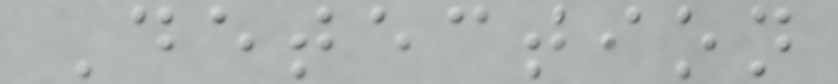Detection
